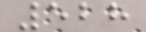528
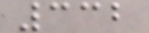332
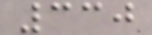330
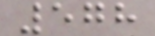578
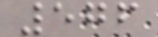576
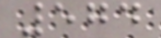574
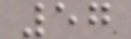57
